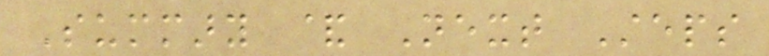Summary & Next Steps
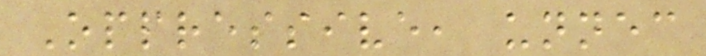Oppressive, unnecessary
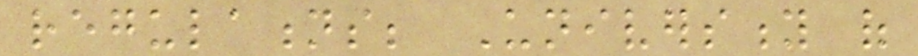regulations; University of
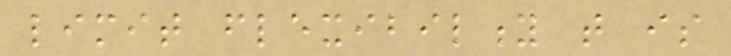limit flexibility that is
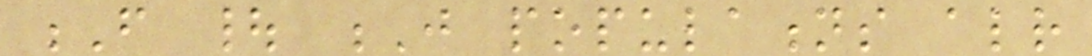F | J populations already
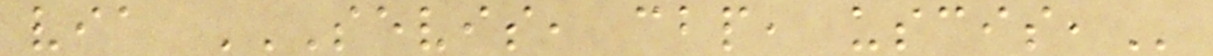via SEVIS, CBP, USCIS,
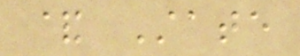& State
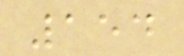154
